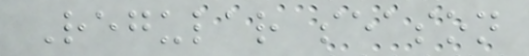Regular season
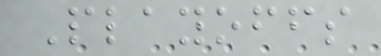Playoffs
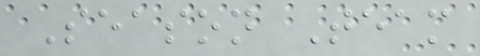Season Team
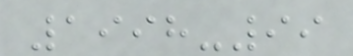1998-99
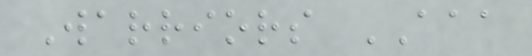Warriors AAA
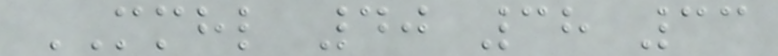MMHL 40 38 33
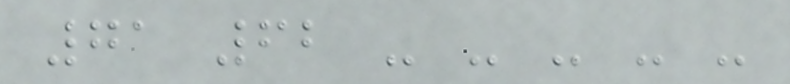71 62 - - - - -
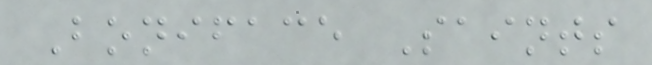Boniface Saints
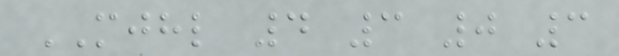MJHL 4 3 0 3
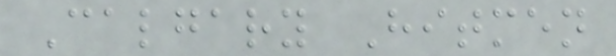Calgary Hitmen
